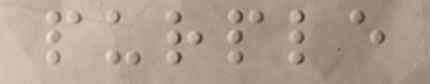purple
